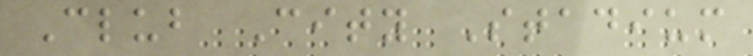Club City Stadium
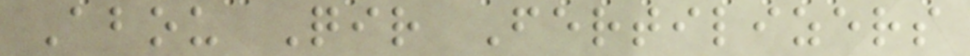Abou Qir Fertilizers
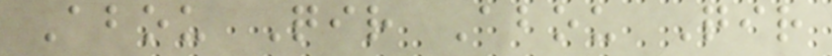Abou Qir Abou Qir
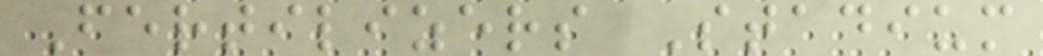Fertilizers Stadium
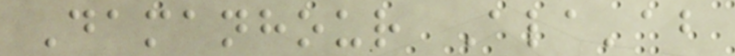Damanhour Ala'ab
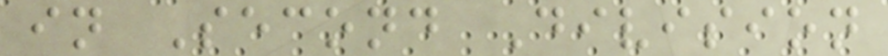in Second Division
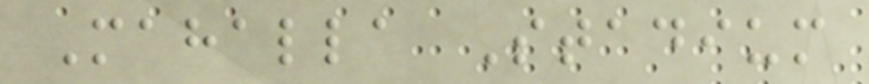Mahalla Stadium
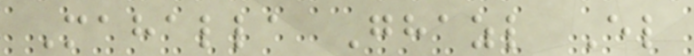Mahalla Ghazl El
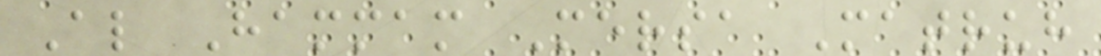Al Hammam Mersa Matruh
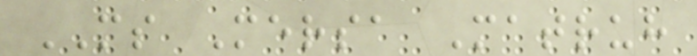MS Mersa Matruh
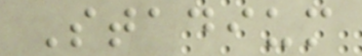Stadium
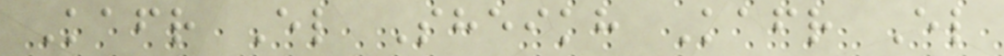Kafr El Sheikh Kafr El
